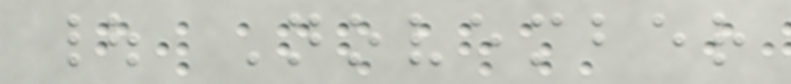| November
